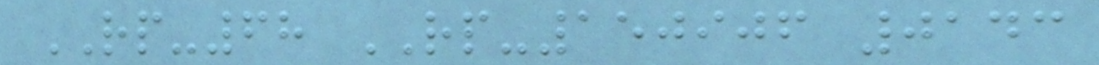RP-68 RP-150906 0143
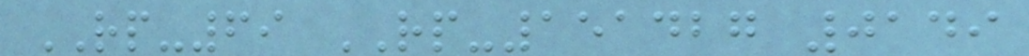RP-69 RP-151427 0149
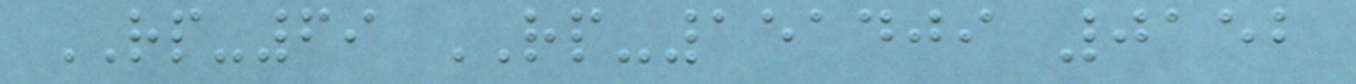RP-69 RP-151409 0152
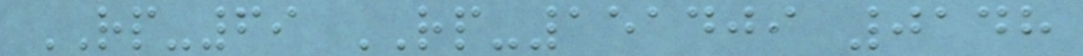RP-69 RP-151409 0148
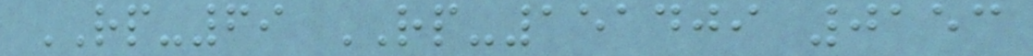RP-69 RP-151409 0153
